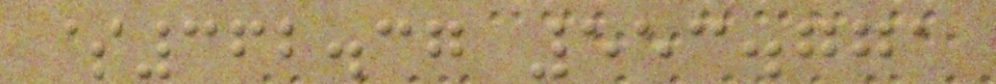$362.37 553.771
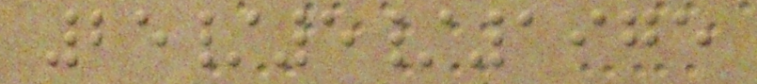25/5/1975
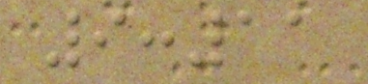9:11
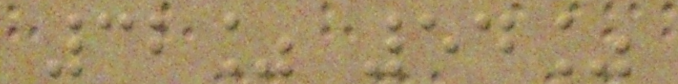32% 54%
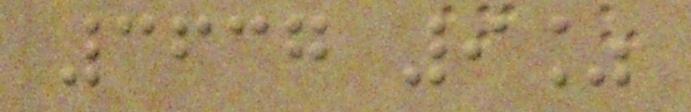3637 9%
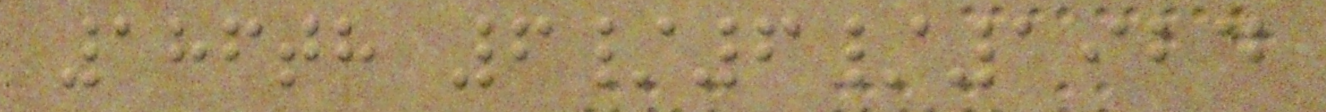186th 6/6/1924
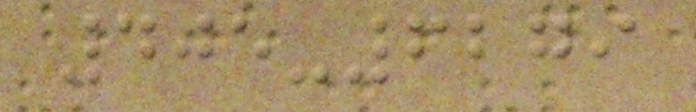405-6279
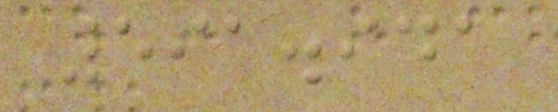591.941
